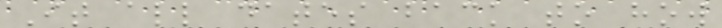It all dates back to how
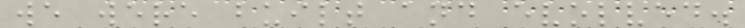we were built and evolved.
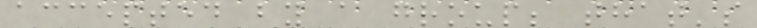accepted by a group; that's
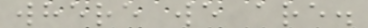where we are.
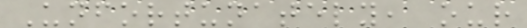Unfortunately, our
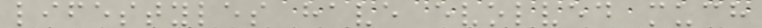lifestyles have evolved much
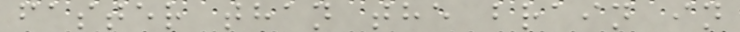faster than the brain in
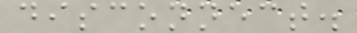disconnect.
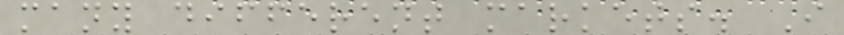many different markets. I
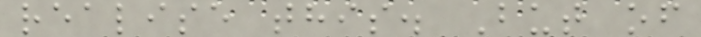realise this. But of
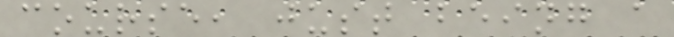course, just being a
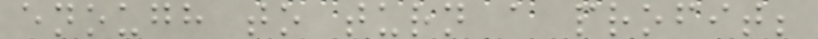enough to turn a profit;
